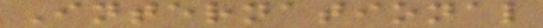International
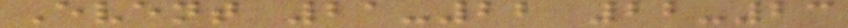Event 21-22 22-23
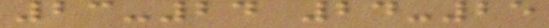23-24 24-25
